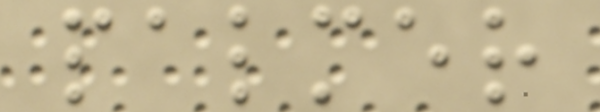palmer
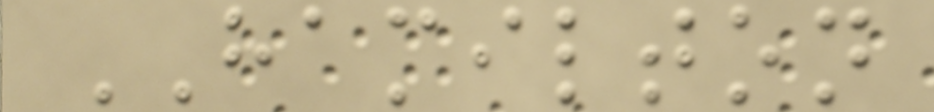HAMILTON
